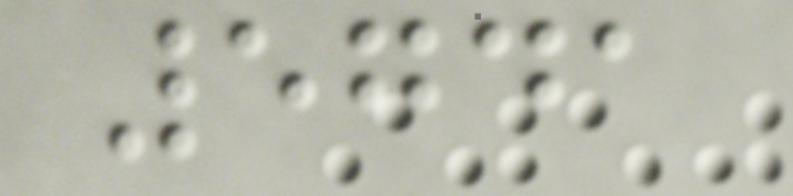5741
